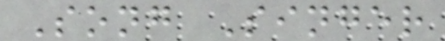Song Singer
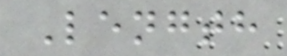Length
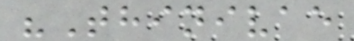"Thinivae
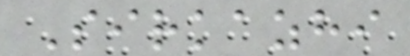Sirkazhi
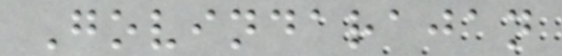Govindarajan
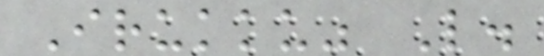Irukku" L.
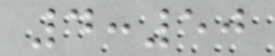4:50
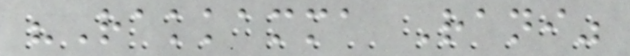"Rakkamma Rani"
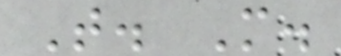T. M.
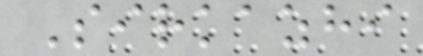Sirkazhi
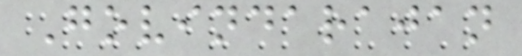Govindarajan
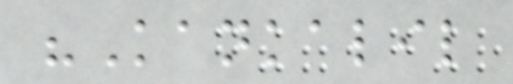"Kankalil
